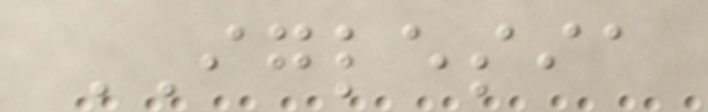IGLESIA
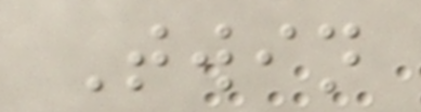Twin
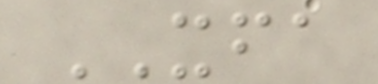XFA
